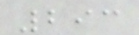293
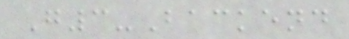G3-Backend
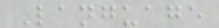Language
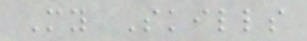My Skills
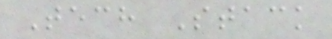Tech Stack
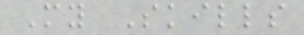My Skills
